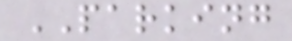PARKING
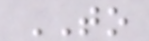TO
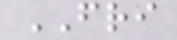FRI
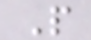P
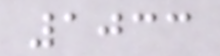1033
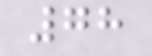78
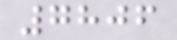7806
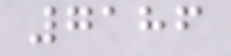7186
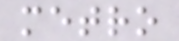metro
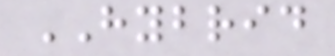HYBRID
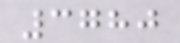3780
